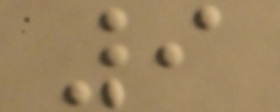9
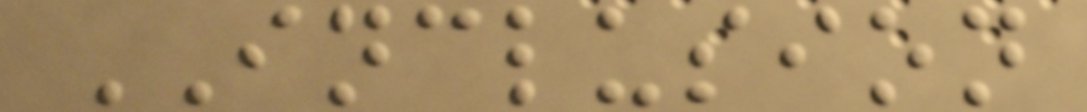INCLUSION
